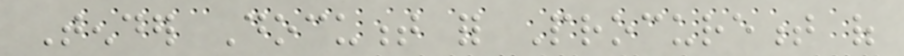Tender Document for Procurement of
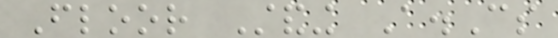Floor Standing A.Cs
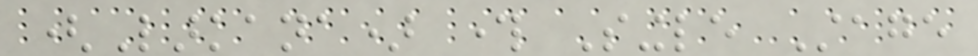(Larkana) through Single Stage
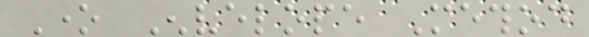One Envelope Method
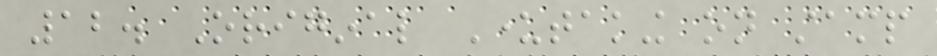12. Original Undertaking on stamp
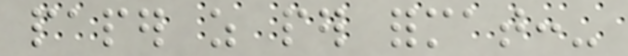paper as per format:-
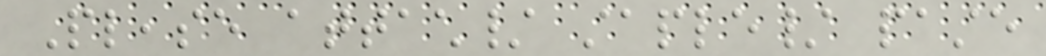Please attach/ staple/ paste
